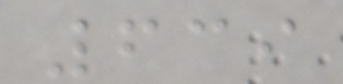639
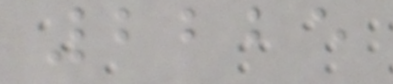2225
